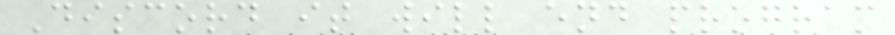Discord it will end program
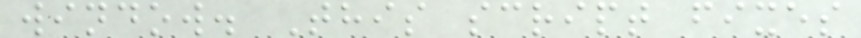window. This script fixes
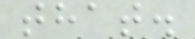that.
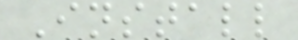Install
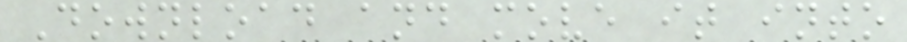Download and move it into
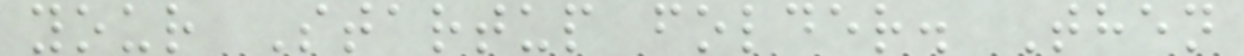your Startup folder. Then
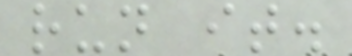run it.
